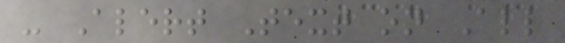- Alert Text on All
